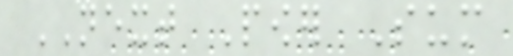NEXT Power Sum
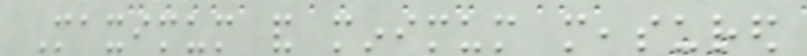Maximum and minimum measured
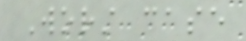Worst case
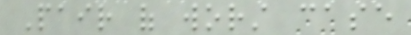Pair of worst case
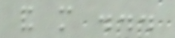and more ...
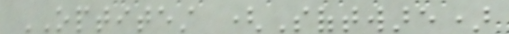OPTITEST (Software)
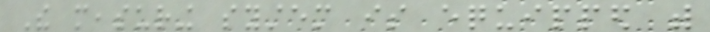The measuring system is equipped with
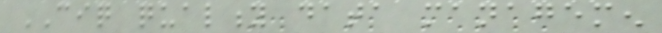CIQ quality data managemen
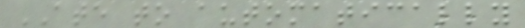ATE to automatically
